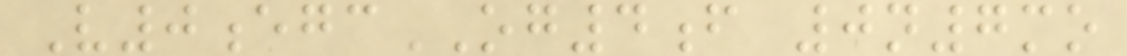V0egcOG4f 0n7mo
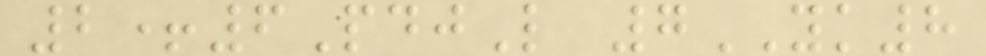2+6PdjL 7YK8
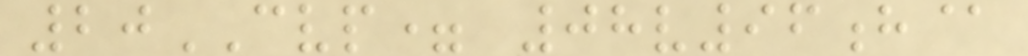20CVP= 08v96h@
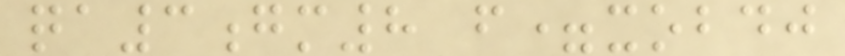qa3gm8 f=xobdj
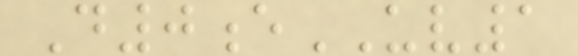D0eUV1
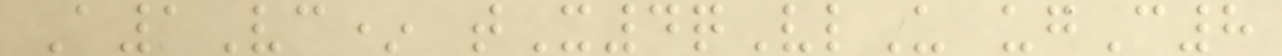A1Vc* tX4qVlU ugC8
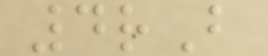4rB
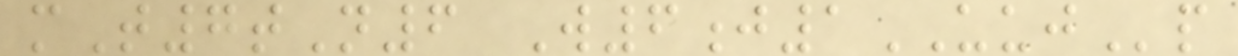mT7tN6 W6j1UUJp
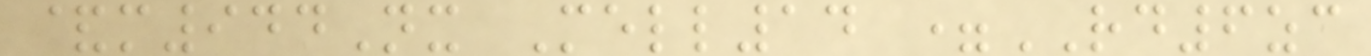&m944Nx Mell14 =RD6zc
